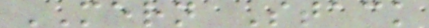MERN Stack
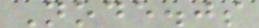Node.js
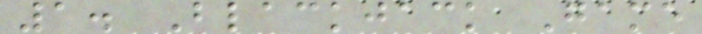1. Blackjack Game
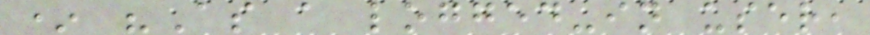* "As a logged-in user,
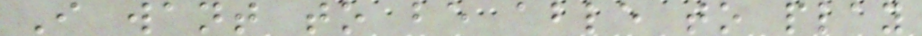I want to be able to play
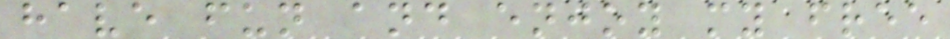have fun and enjoy my free
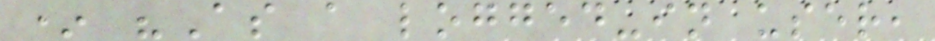* "As a logged-in user,
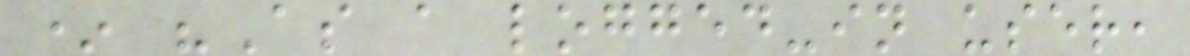* "As a logged-in user,
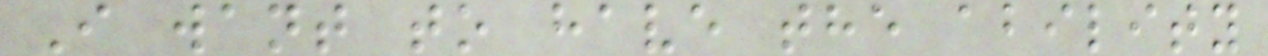I want to have the ability
